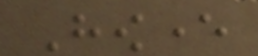However
